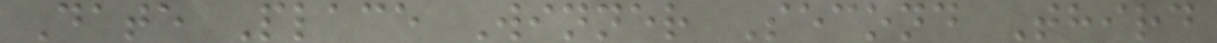Date Place Winner Second Third
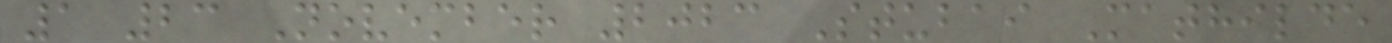1 23 November 2023 Stubai Mathilde
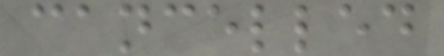cancelled
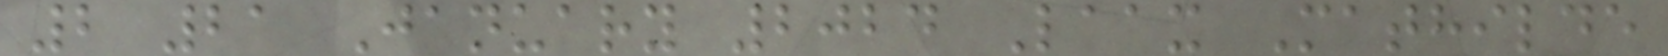2 21 January 2024 Laax Mathilde
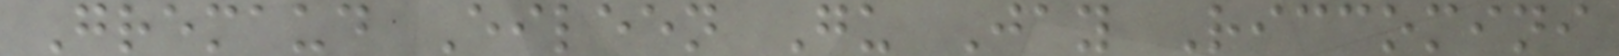Gremaud Eileen Gu Jay Riccomini
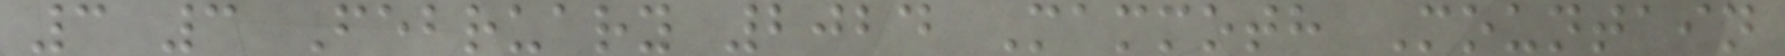3 3 February 2024 Mammoth Mountain
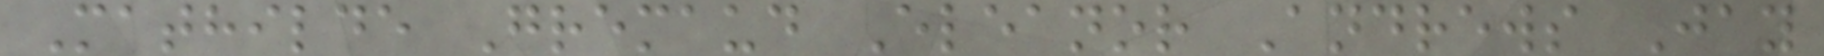Mathilde Gremaud Eleanor Andrews Jay
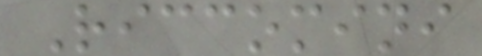Riccomini
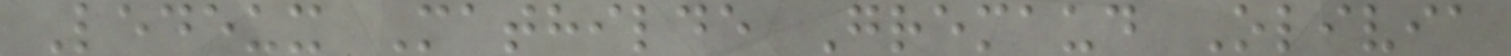Ledeux Mathilde Gremaud Olivia
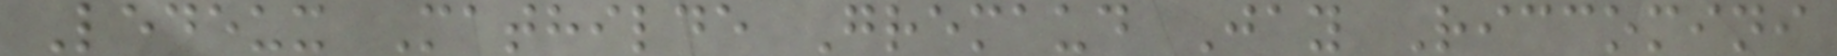Ledeux Mathilde Gremaud Jay Riccomini
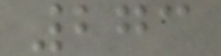273
